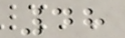48
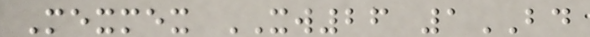Mexmex XW26 1BD
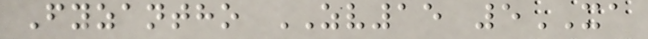Fyzantho ZV15 5XA
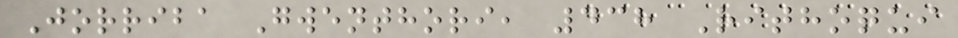Jorriba Gwenthori, 438 Rithoqui
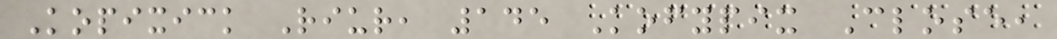Kopixick Riur, 145 Kofypix Close,
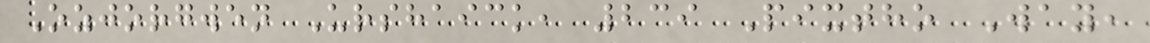Ozjorgwen Urshaick, 239 Pixtho Way,
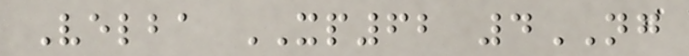Velba XP62 4NG
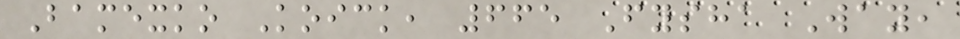Bamexko Koick, 665 Fysha Way,
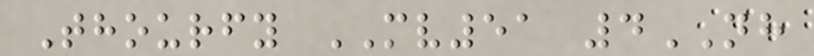Thourfy MV51 4NH
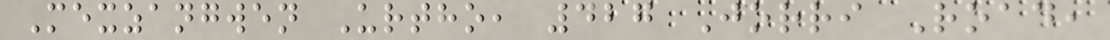Mexzangwen Urtho, 427 Jorri Road,
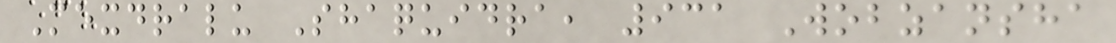Mexdralu Shaquidra, 931 Wobzansha
